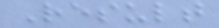Result
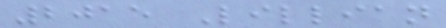2015 Lillian
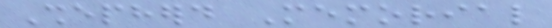Shepherd Memorial
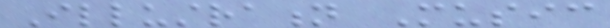Illustration Music
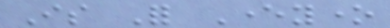Is For Everyone
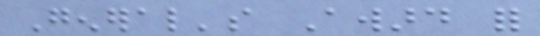General's Award for
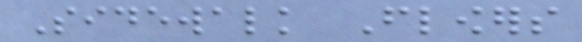Sidewalk Flowers
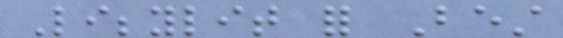Libbylit for Best
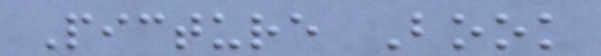Picture Book
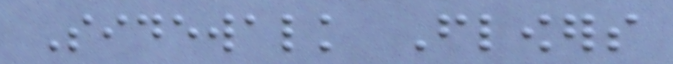Sidewalk Flowers
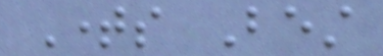Times Best
